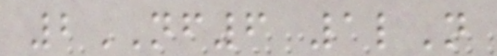2NF6 1lN
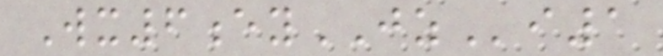Wx6eyJZi1
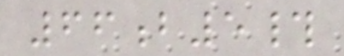66b5#
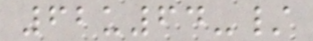62u64-/
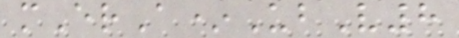mErA*UbV8
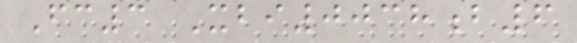Fc3 Xbi0038b6
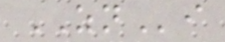ZNi
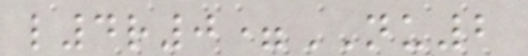l4r0=NU2
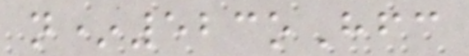n*523oHfc
